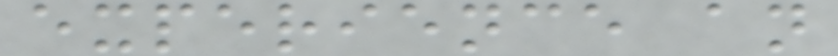experience an
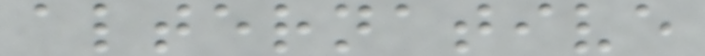alternative
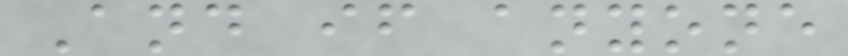And if anyone
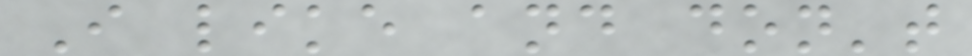I like and don't
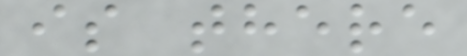is there
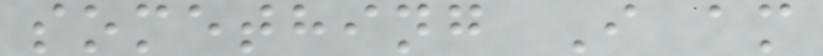something I am
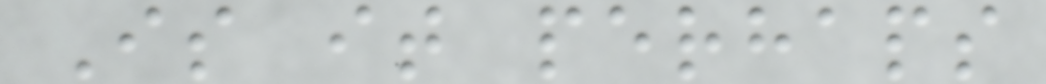Is it perhaps
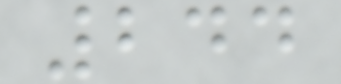244
